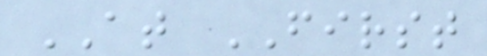AT FIRST
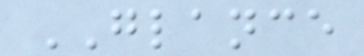GLANCE
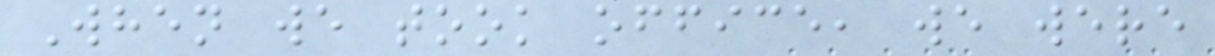When we took office, we were
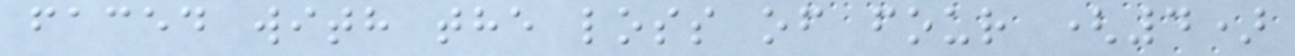faced with the loss of four (4)
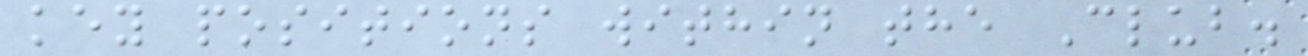key positions within the Club.
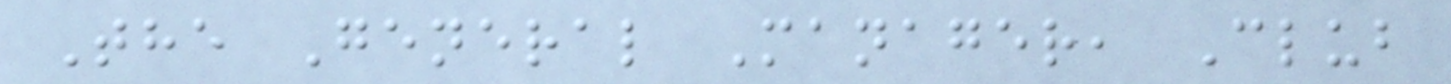The General Manager, Club
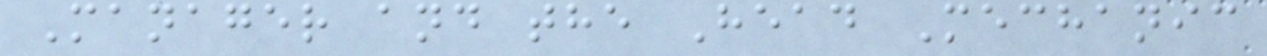Manager and the Head Mechanic
